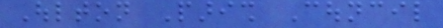Oulton Parish Council
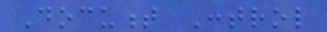Document Control
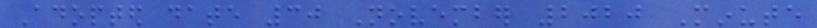Adopted date 30 November 2020 Minute
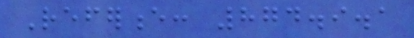Reference: 874.9.1
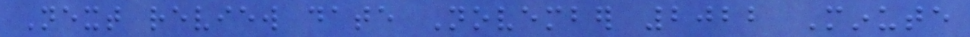Next review date November 2022 Minute
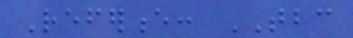Reference: TBC
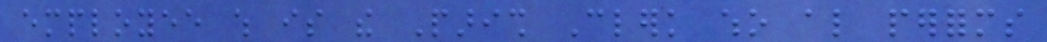employee which is the Parish Clerk who also performs
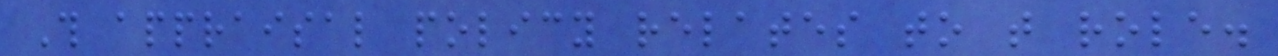This appraisal policy relates to that role.
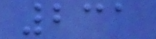231
